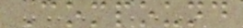Compound
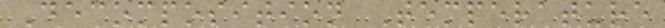Decomposition Temperature
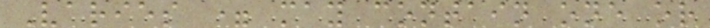Varies = may contain one or
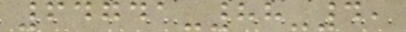64741-88-4,
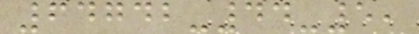64742-44-5,
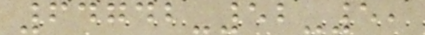64742-52-5,
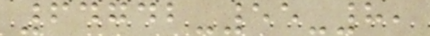64742-55-8,
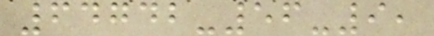64742-56-9,
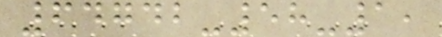64742-58-1,
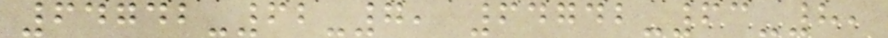64742-62-7, 64742-63-8,
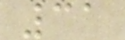31
